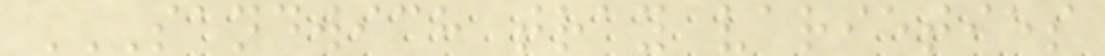SANDWICH TRAY VARIETIES
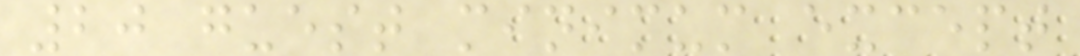20 guest minimum except
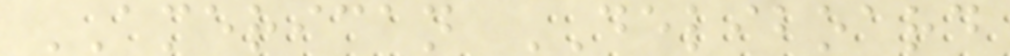AMERICAN DELIBOARD
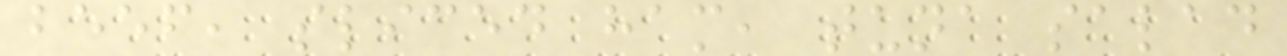beef, sliced ham, tuna salad
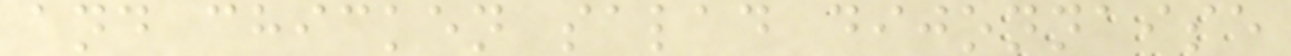and chicken salad dijonnaise
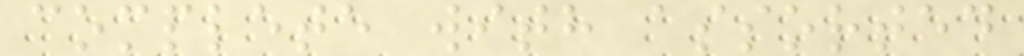complete with assorted
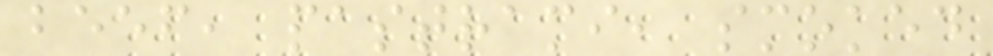beef, pastrami, smoked
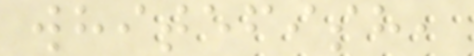whitefish,
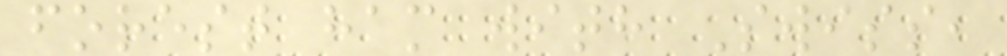forest ham with Swiss,
